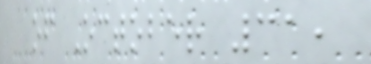of October 31,
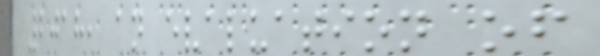2018, an evaluation of
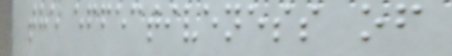the effectiveness of
